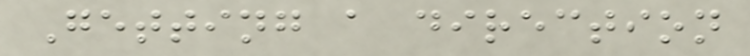Getting a direction
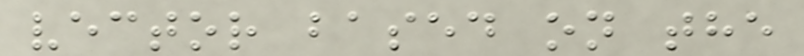vector based on the
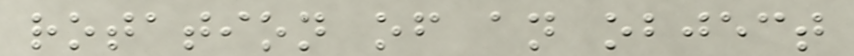rotation of an object
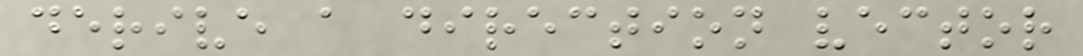derive a direction vector
